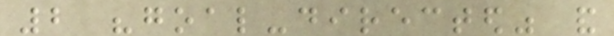2 "goal-directed" and
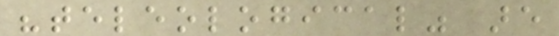"teleological" are
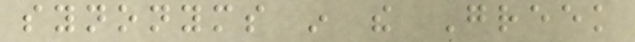synonyms in the Greek
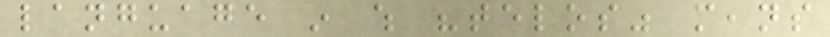language in which "telos" means
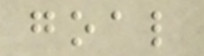goal
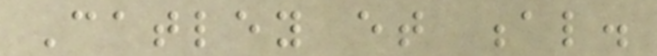Catley et al.
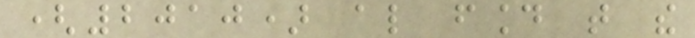(2010) also found that the
